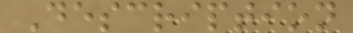Description
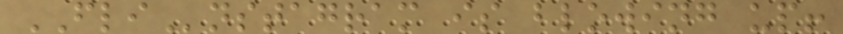FLInstagram is blowing up!
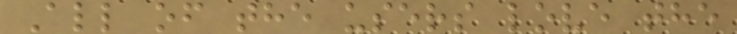All of the users love the
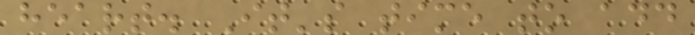heart. It's time to add
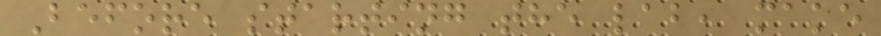Before starting the lab, make
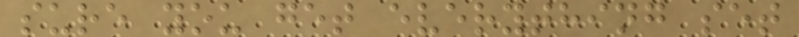sure you get everything set
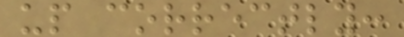up correctly:
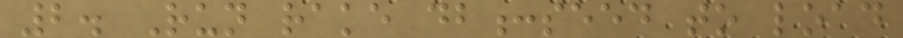2. Run rake db:seed to load
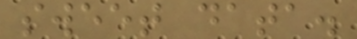sweet data.
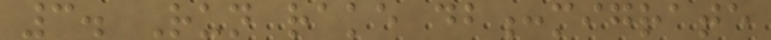3. Run rake db:migrate
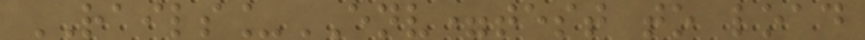RAILS_ENV=test to load
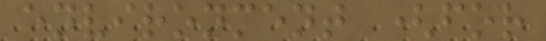environment (for
